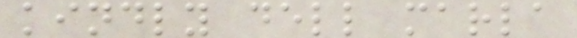kindly dell marla
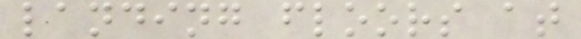landing floors at
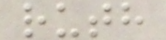ruth
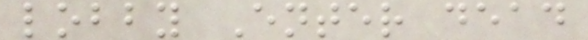lobby Enter dead
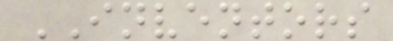INVENTORS
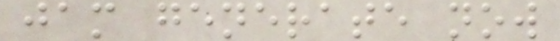jam generate now
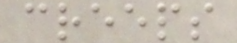creeps
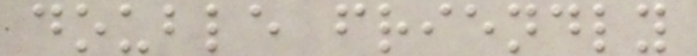double friendly
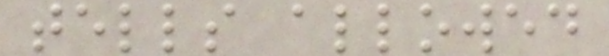tells allowed
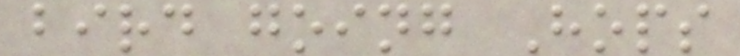bird going Hops
